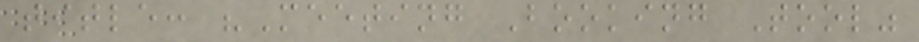title: "Meeting Booking Tool"
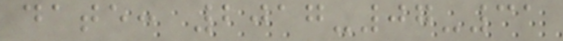date: 2017-07-31
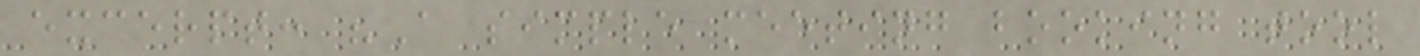excerpt: "A simple meeting booking tool
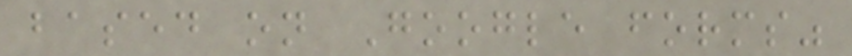based on Google forms"
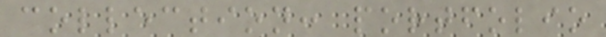collection: portfolio
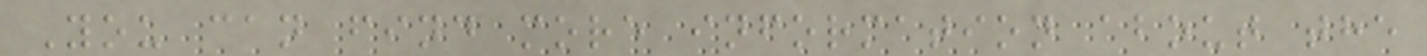You can find more information about the
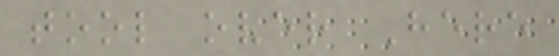tool over Here
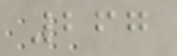267
